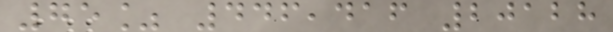75% 446,416 20128
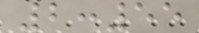2:55
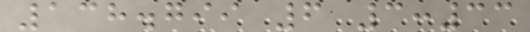138.799 6 3:33
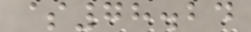$78.24
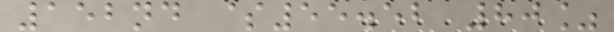152nd $55.52 80%
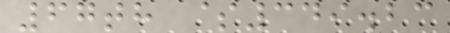67th $349.23
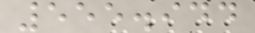555.944
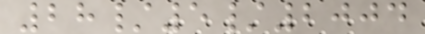28/5/2004
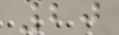20
